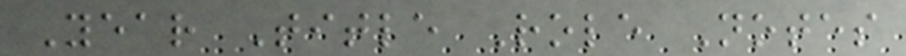Year Title Role Notes
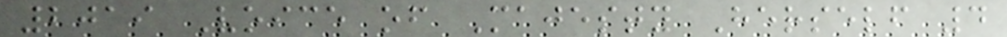2019 Voice of Majesty Herself 4
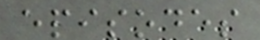episodes
